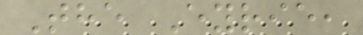The Eyrie,
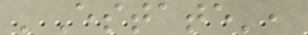'Estate',
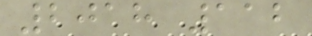2018 112
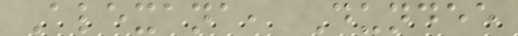Alexana, Dundee
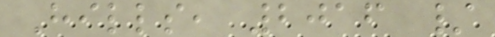Hills, 2016 /
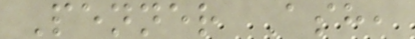Penner Ash,
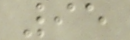95
